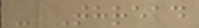- Thread
